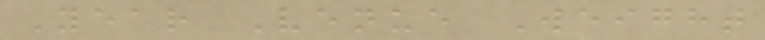Year Venue Weight
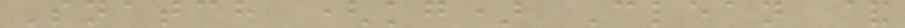Snatch (kg) Clean &
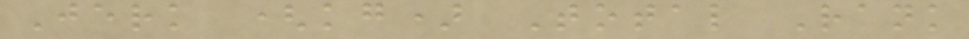Jerk (kg) Total Rank
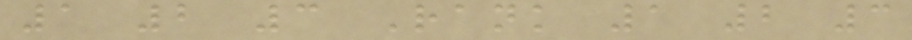1 2 3 Rank 1 2 3
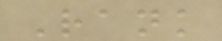Rank
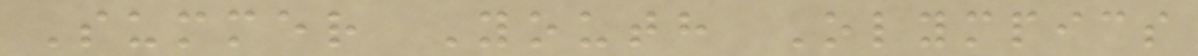Summer Youth Olympics
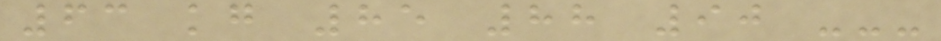63 kg 85 88 90 ---
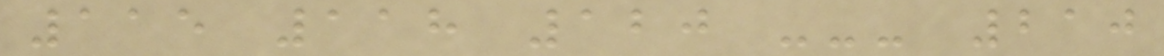115 118 120 --- 210
